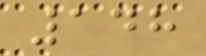148
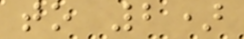to 2)
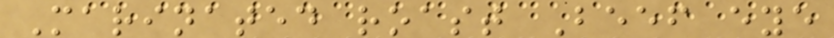Marinated roast Beef eye
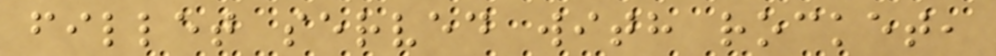fillet served with rocket,
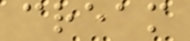cream
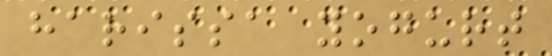harissa yogurt
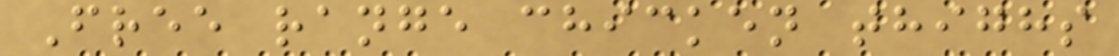Free range chicken thighs
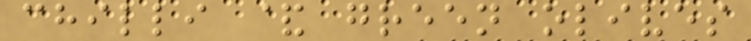chilli & green olives
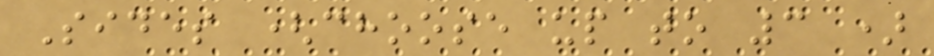Sides (choose up to 3 )
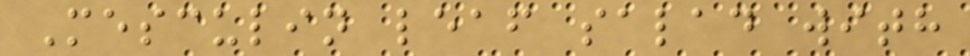Mesculin leaf salad with
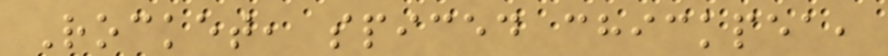Rocket, spiced chickpea,
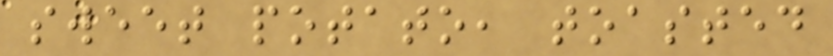sweet potato, toasted
